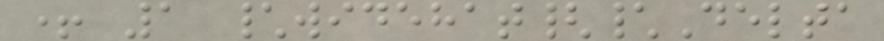+ 1 \widehat{\Delta
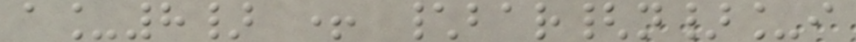a_8} + \bar{n}_i
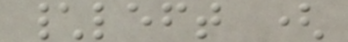\left (
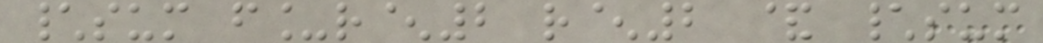\sum f_r^2 r^2 & \sum
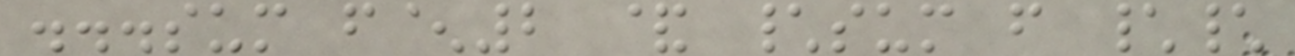...sum f^2 & \sum f \\
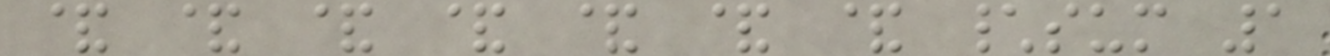& & & & & & & \sum 1
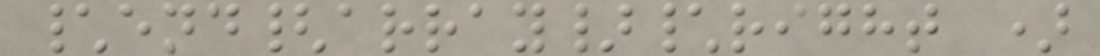\end{array}\right )
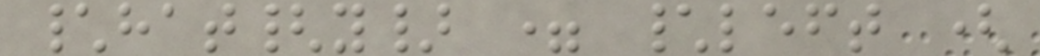\hat{y} = \left (
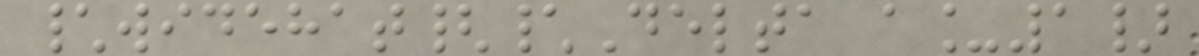\widehat{\Delta a_1}
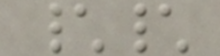\\
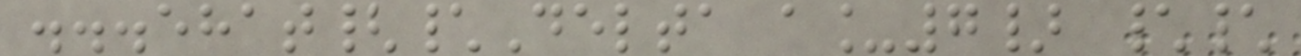...ehat{\Delta a_7} \\
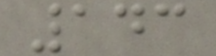143
